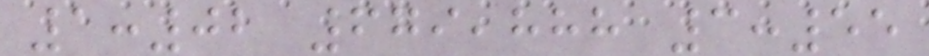1:02 679,888 3:55
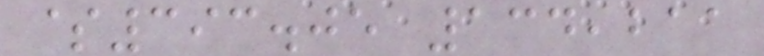$393.05 134,211
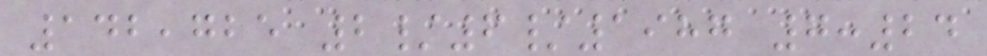142,725 2/6/1987 7:24
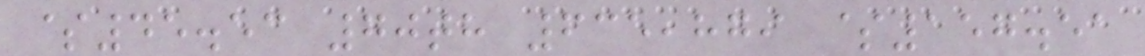$45.53 70th 635,879 $157.51
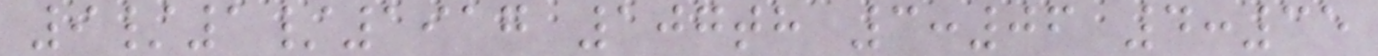9/1/1917 107th 3:06 4:35
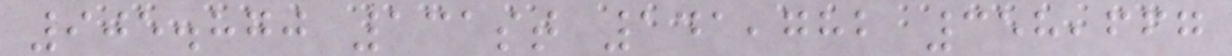905.870 131st 141,782 358,667
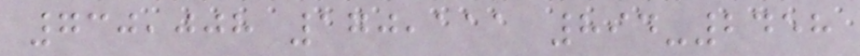730,008 170,111 894-2458
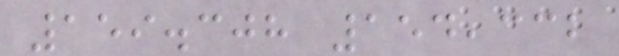159.308 154,332
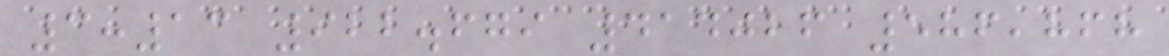3:13 922.679 414026 586,868
